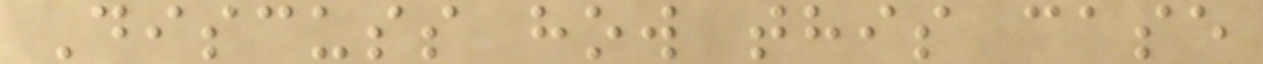Discuss how this case
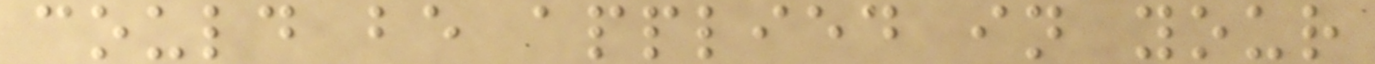could be applied in your
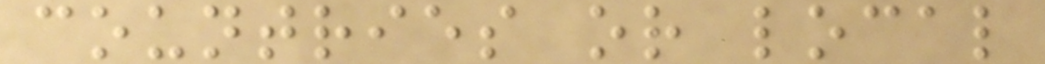countries or local
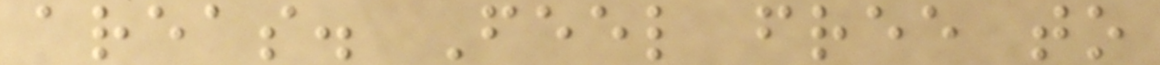areas. Feel free to
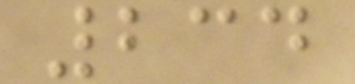234
